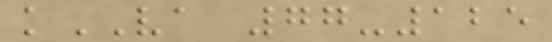kVA 77-125
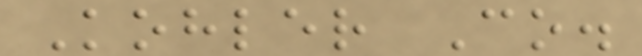Kohler Co.
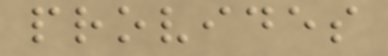provides
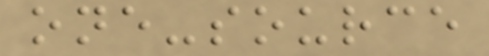one-source
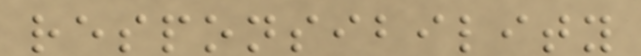responsibility
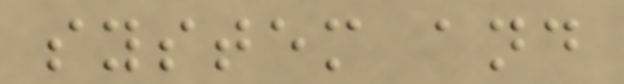system and
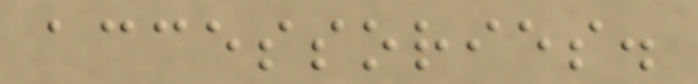accessories.
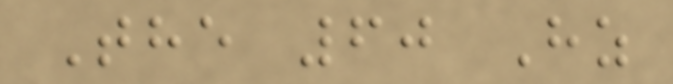The 60 Hz
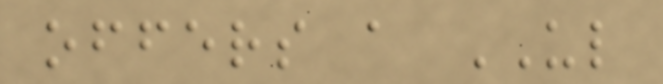offers a UL
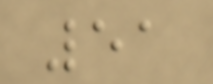51
